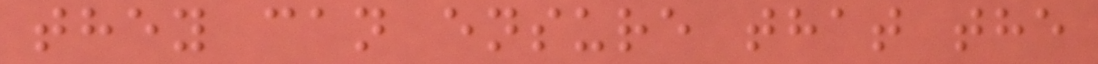they can ensure that the
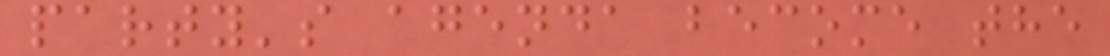party's agenda become the
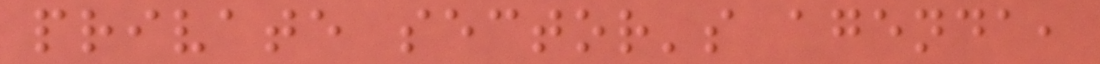private sector's agenda,
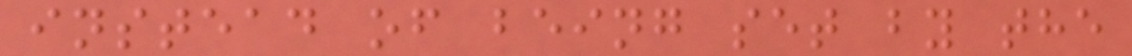instead of being set by the
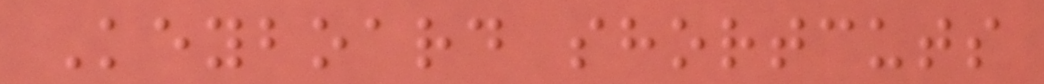Keyboard shortcuts
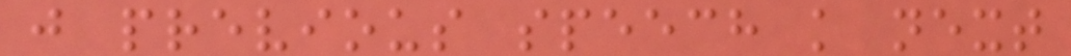j previous speech k next
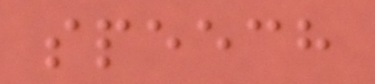speech
